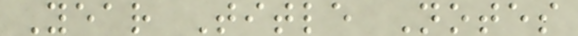Year Title Notes
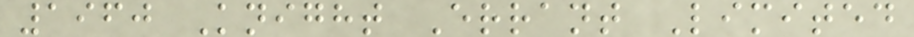1960 Knight Errant Limited
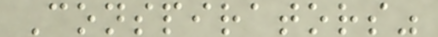Conspirators"
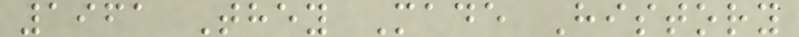1961 They Made History
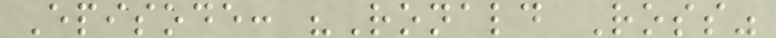Episode: "Ronald Ross"
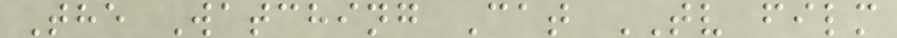The Watching Cat TV film
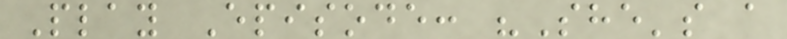Play Episode: "She's a
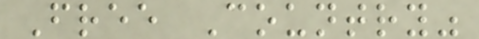Free Country"
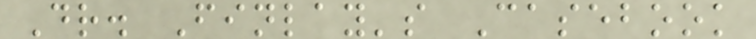Dr. Finlay's Casebook
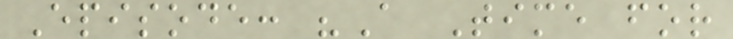Episode: "A Time for
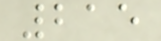215
